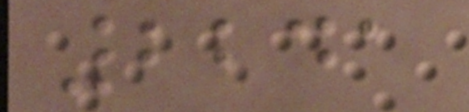2241
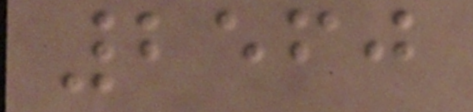2560
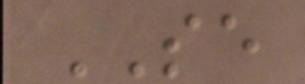SE
